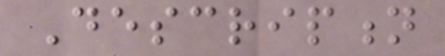Description
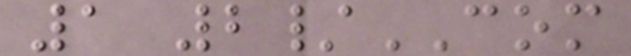1 2/COM
